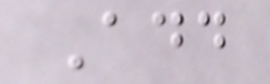Add
